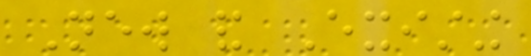New and Existing
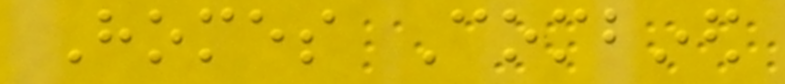Homes Combined
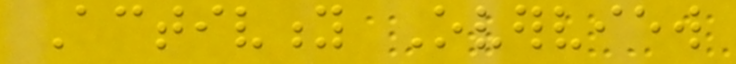Activity Overview
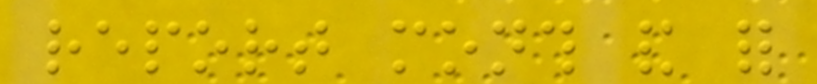report month and for
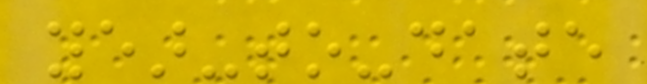year-to-date
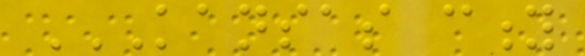KANSAS CITY
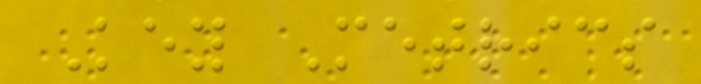Key Metrics
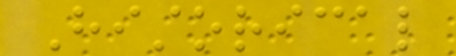Historical
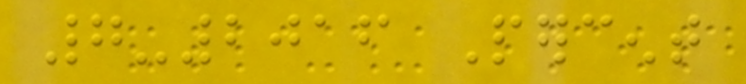7-2016 Percent
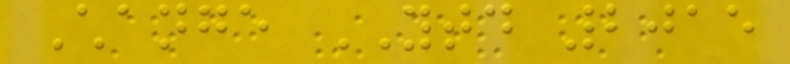Change YTD 2015
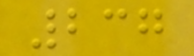237
